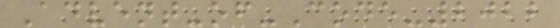Advent-of-Code-2022
